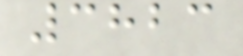3823
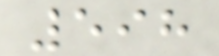598
